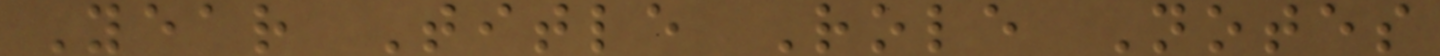Year Title Role Notes
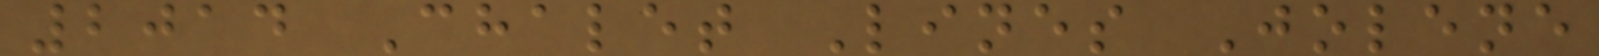2014 Chalet Lines Jolene
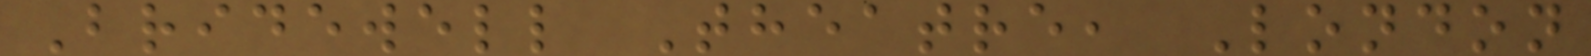Bridewell Theatre, London
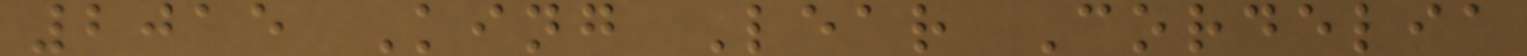2015 King Lear Cordelia
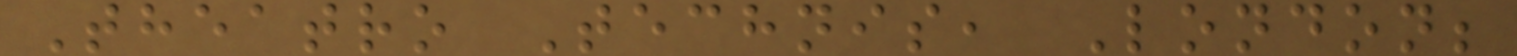Theatro Technis, London;
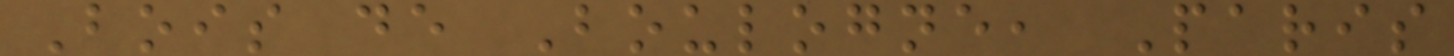Bois de Boulogne, Paris
